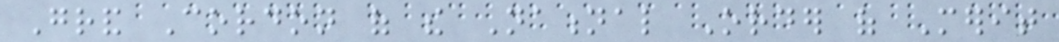Grand Cordon of the National Order of Merit
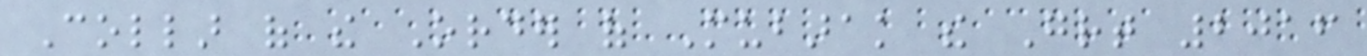Collar of the Order of Mubarak the Great 2016
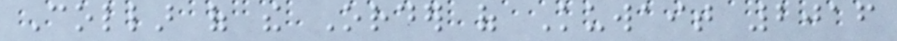Collar of the Order of Kuwait 2016
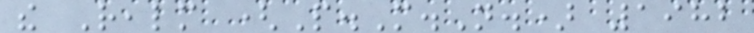the Realm (P.M.N.) 1982
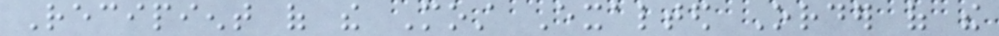Recipient of the Most Exalted Order of the
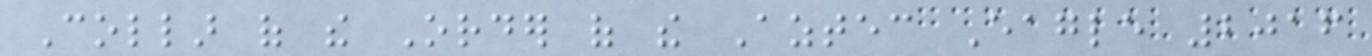Collar of the Order of the Aztec Eagle 2016
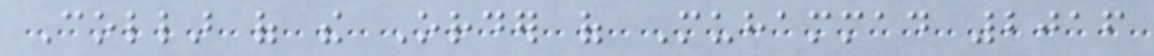Collar of the Order of Muhammad 2016
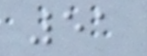51
